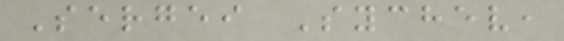Sergei Sychev,
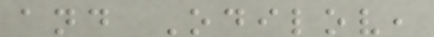and Odilov,
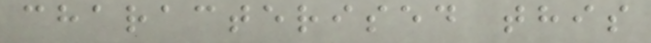characterised this
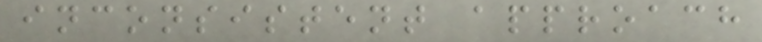inconsistent approach
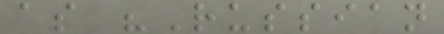as "Russian
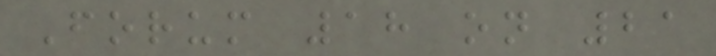Forum 18 on 21
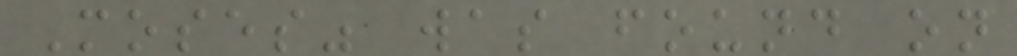Moses" was found on
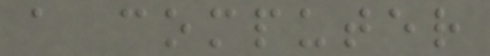a computer
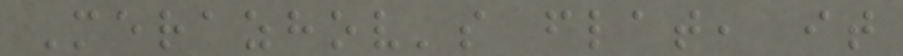Merazhov's flat, it
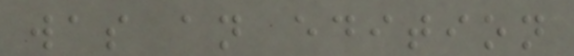was an edition
